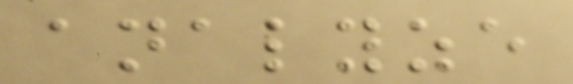analyze
